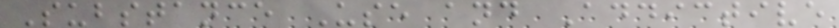Substance Use and Addictive
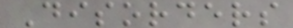Disorders
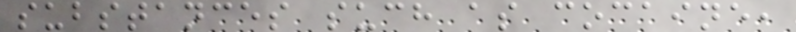substances such as cocaine,
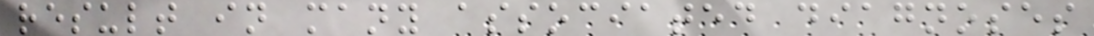result in many associated diagnoses
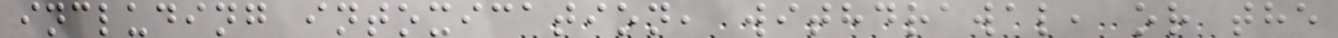including intoxication, withdrawal, or the
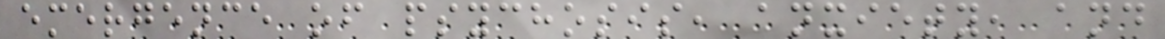emergence of psychosis, anxiety, and
